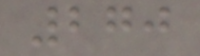270
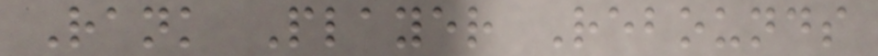Rank Player Rebounds
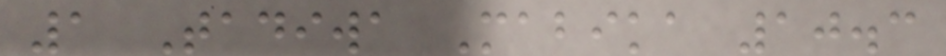1 Tadiwa Mabika 10.3
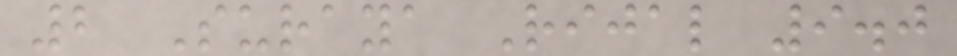2 Suraya Rijal 9.0
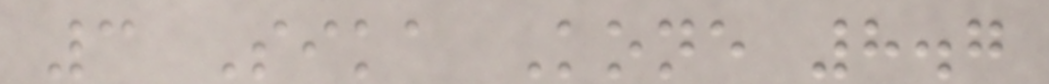3 Sika Kone 8.7
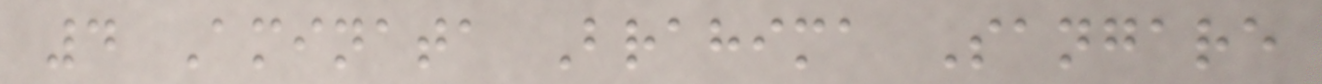4 Aminata Brahima Sangare
